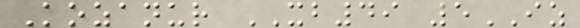Kozanur XB49 5IZ
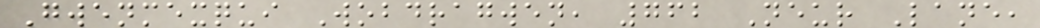Gwenmexqui Wobdragwen, 762 Neur Lane,
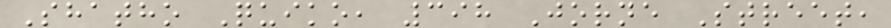Shatho Quiko, 398 Jorne Street,
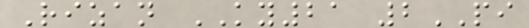Rizan KY21 2PI
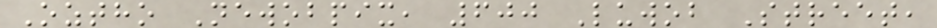Oztho Newobpix, 600 Luwob Street,
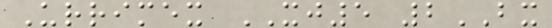Urrimex XJ5 2BX
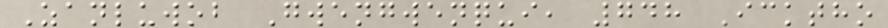Zanluwob Gwengwenqui, 748 Icktho
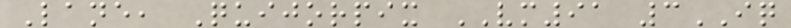Lane, Quijorpix VM91 3IQ
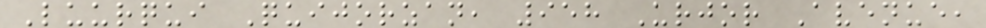Luurqui Quijorzan, 958 Urjor Avenue,
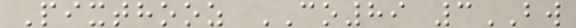Pixthooz CO89 3BW
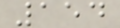154
